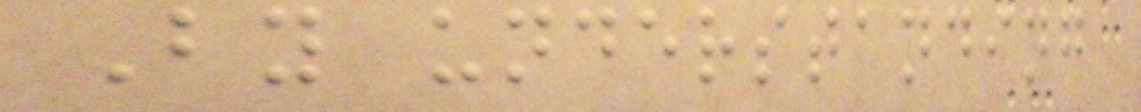By understanding
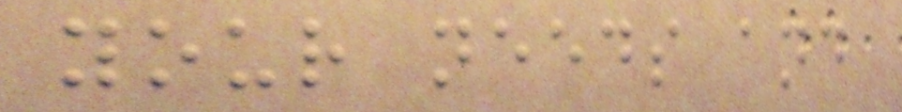your needs and
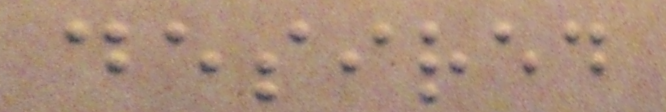desired
